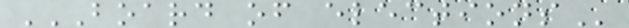BOARD OF ELECTIONS
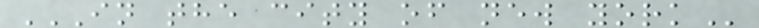IN THE CITY OF NEW YORK
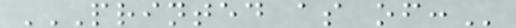PRINTED AS OF:
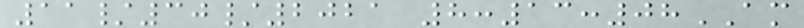11/30/2021 8:13:08AM
